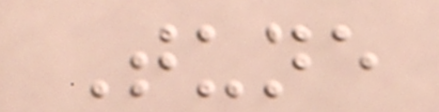Tune
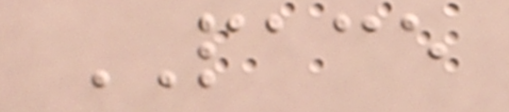PACE
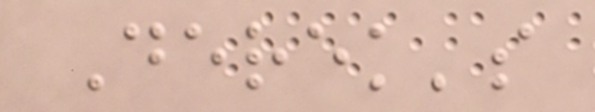Derek's
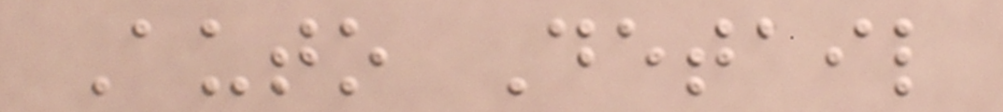Auto Detail
